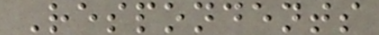Respondents
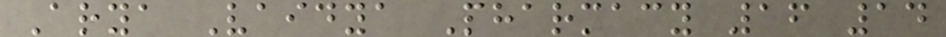Arya Vaidya Pharmacy 16 14
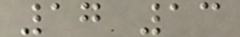17 13
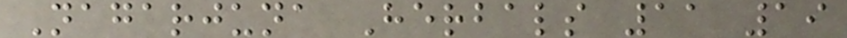Nagarjuna Herbals 11 19
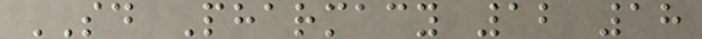SD Pharmacy 12 18
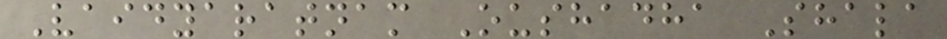Vaidyaratnam Oushadha Shala
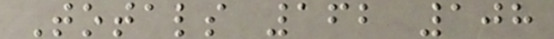Totals 162 108
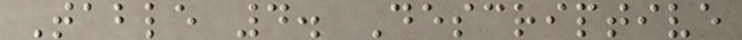Table 4. Descriptive
